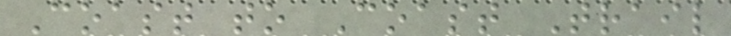Coast to Coast Trail
